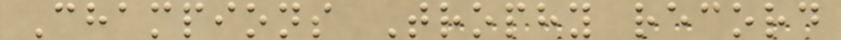Champions Trophy record
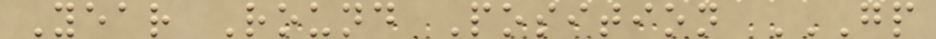Year Round Position GP
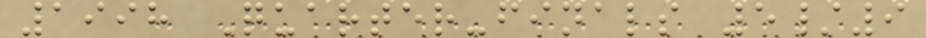1998 Quarter-finals 5/9
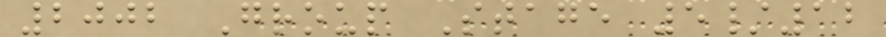2002 Group Stage 5/12
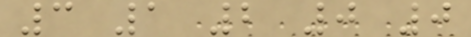3 1 2 0 0
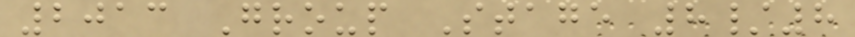2013 Group Stage 8/8
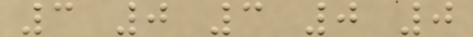3 0 3 0 0
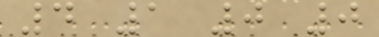4 1 0 0
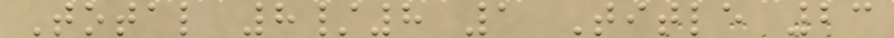Total 8/8 1 Title 23
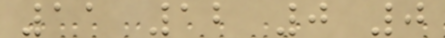11 12 0 0
